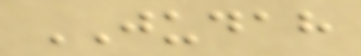JUDAH
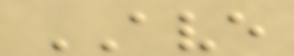AVE
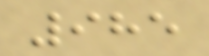985
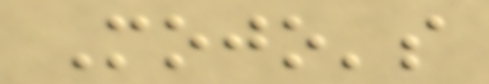Mojo's
